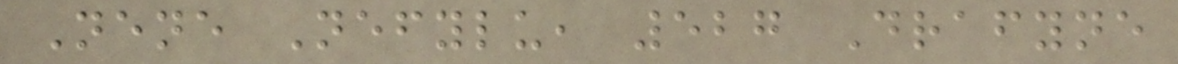Nene Nefylu, 527 Drafyne
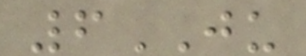6JU
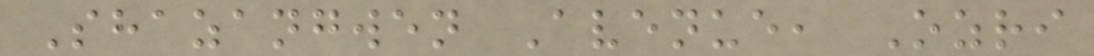Shazangwen Avenue, Ozri
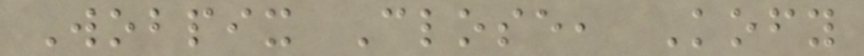Wobpix Close, Kofy
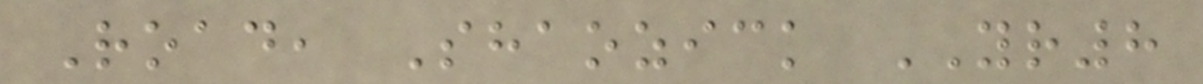Road, Shaozick YR8
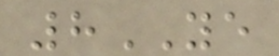8YE
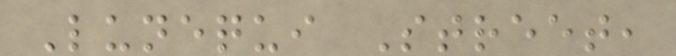Lunequi Street,
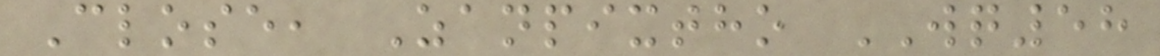Close, Zanpixtho WQ58
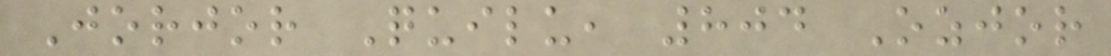Jorjor Quilu, 804 Ozjor
